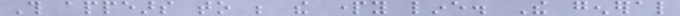This appears to be the party line. The general
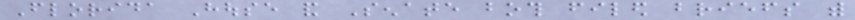Florida House and Senate both filed briefs with
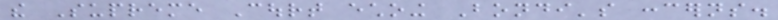the Supreme Court echoing Bondi's concerns.
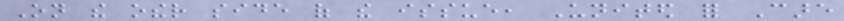On the other side of the issue, United for Care
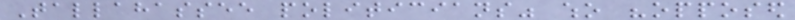Tallahassee politicians" who "opposed
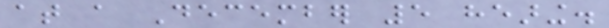at a December 5 hearing.
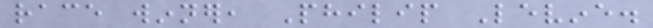race winner, Philip Levine.
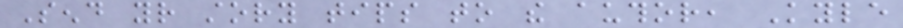Send your story tips to the author, Kyle
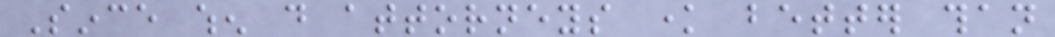Since when do attorneys know better than
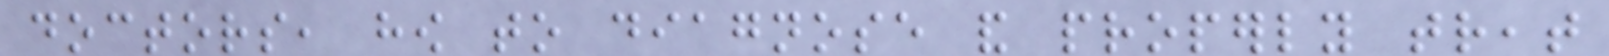doctors, how to diagnose and properly treat
